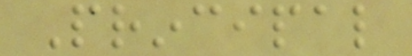Principal
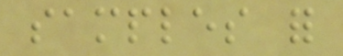samples for
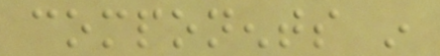components in
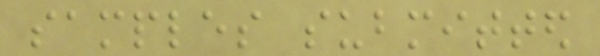samples submitted
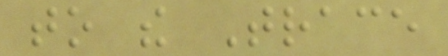to the Trace
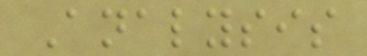Analysis
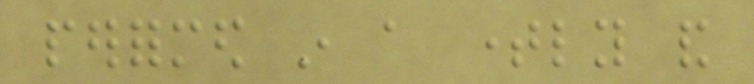performed in a timely and
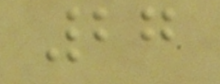27
